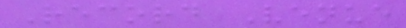Record Venue
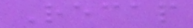Recap
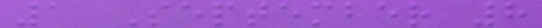1 September 8
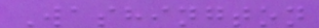Washington
